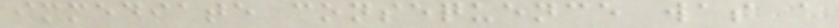immediate consequence was a
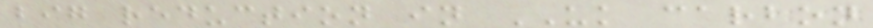big reduction in UK carbon
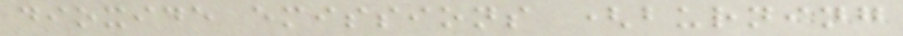dioxide emissions (burning
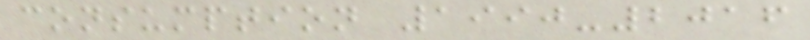consumption 1990-2016
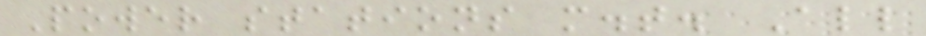Power stations m.t. All
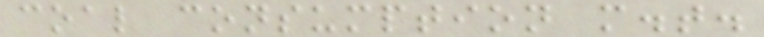coal consumption m.t.
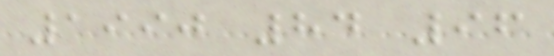1990 84 96
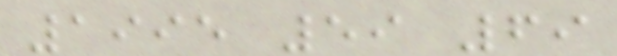1995 59 69
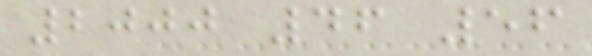2000 46 56
